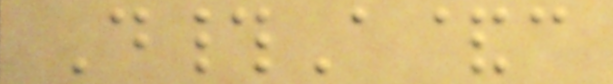D#A&c
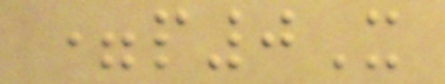=p0X
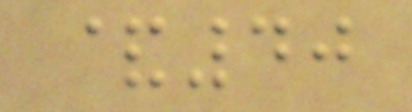&40
